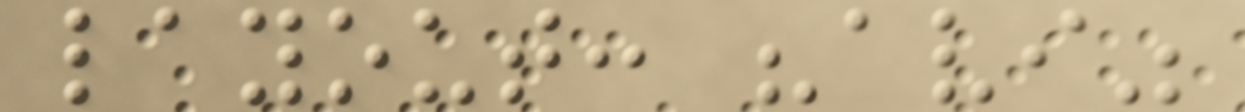layout: "avi"
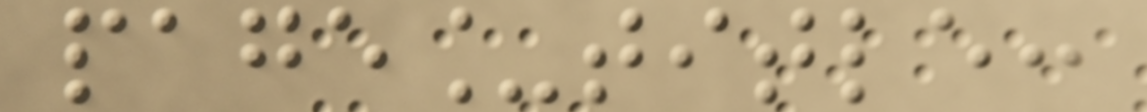page_title:
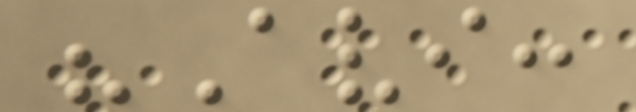"Avi:
